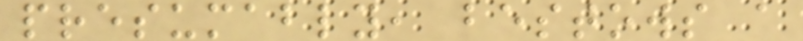presumably, bestows a
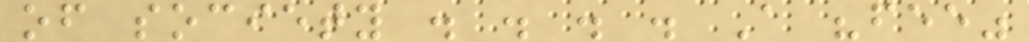of society . . . . A "fee"
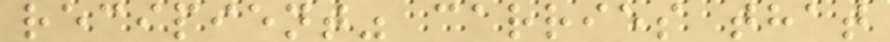recipient" carries that
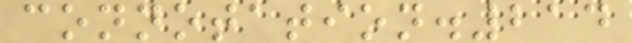connotation.214
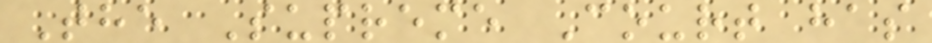The Supreme Court has
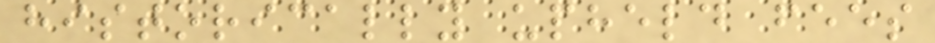historically upheld fees
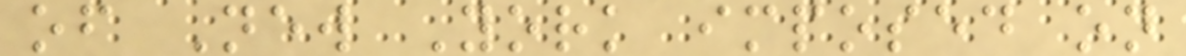of New York imposed on
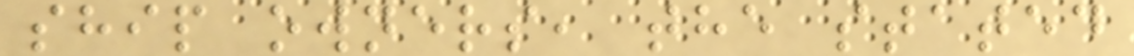ship owners, the stated
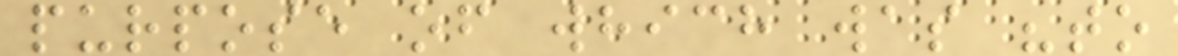purpose of which was "to
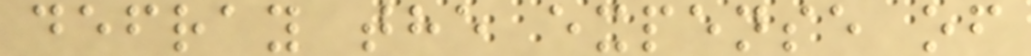defray the expense of
